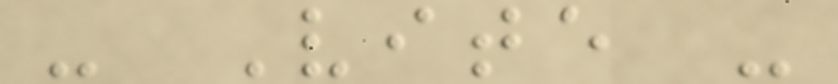- Vite -
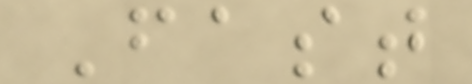Fast
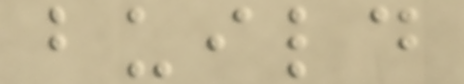build
